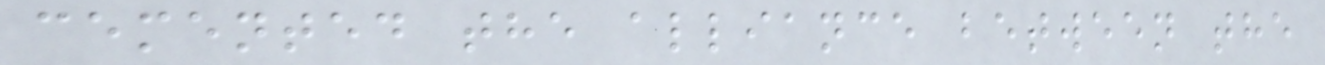cemented the alliance between the
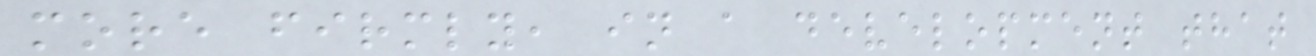more firmly, in a development that
